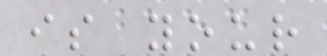is your
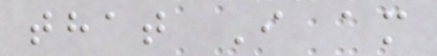that I am
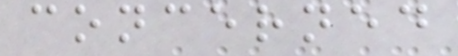concerned
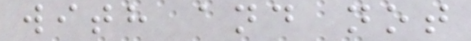with and not
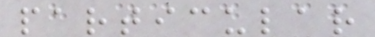particular
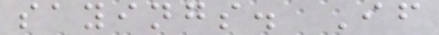sayings. If
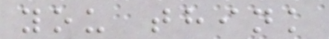you think
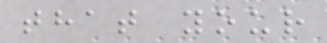that your
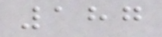187
